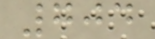704
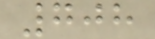708
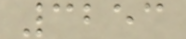3253
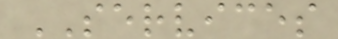SERVICES
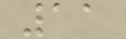11
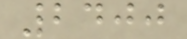2400
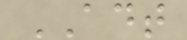ADT
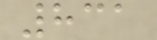831
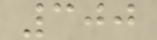300
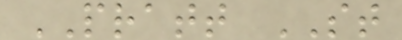PRATT ST
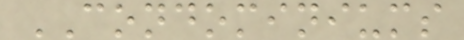CONDOMINIUMS
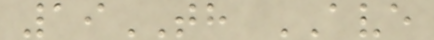19TH AVE
